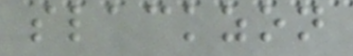slackzon
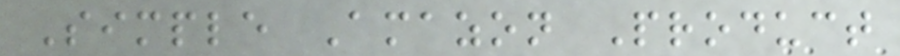Simple Amazon Product
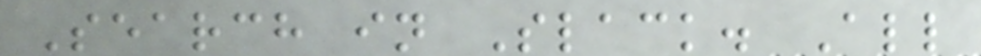Search in Slack. All
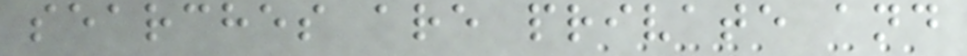searches are private and
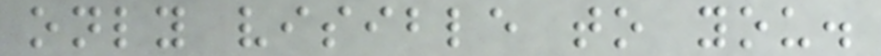only visible to you.
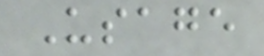Usage
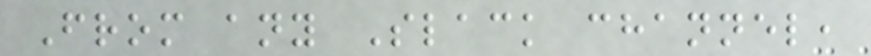From any Slack channel,
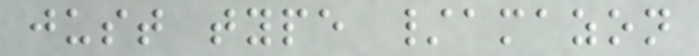just type /amazon
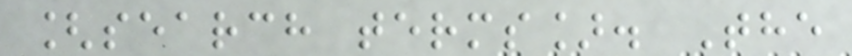[search terms]. The
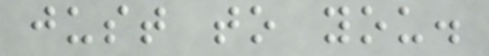just to you.
